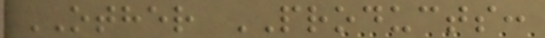OTHER PRODUCTS:
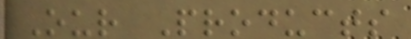Our Products
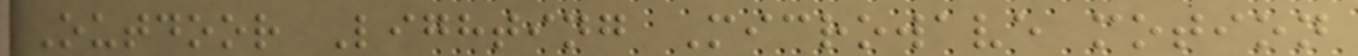Outdoor Lighting Microwave motion
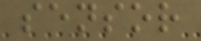sensor
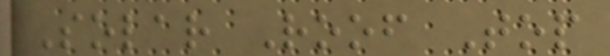Solar Roof Top
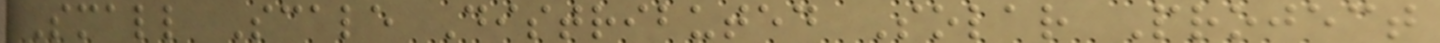Small Scale Distributed Solar Project
